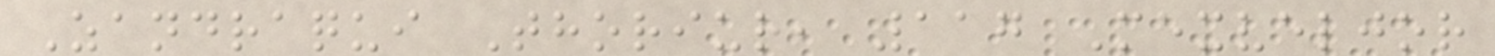Zandraqui Thoriur, 117 Mexveljor
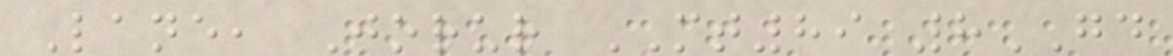Lane, Jorur MT89 8GD
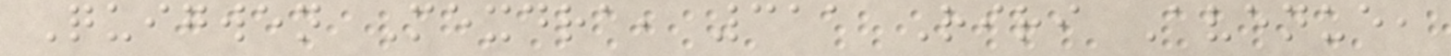Quigwen Mexdra, 311 Riri Avenue,
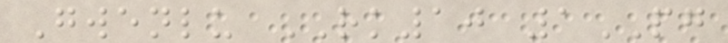Gwenlu RK10 1PG
